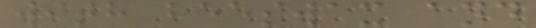with beeswax and
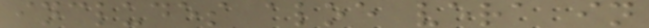includes aloe vera in
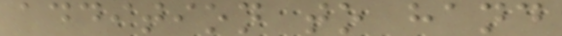addition to hand
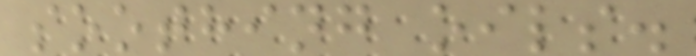soothing oils.
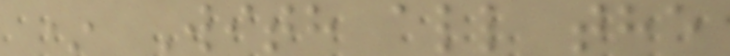* With all the
